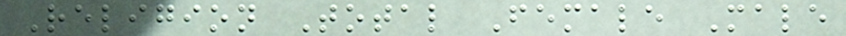Religion Total Female Male
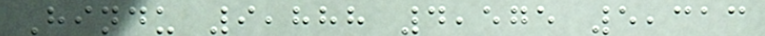Hindu 9,888 4,575 5,313
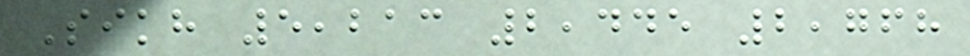Sikh 5,213 2,445 2,768
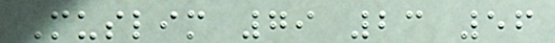Muslim 79 23 56
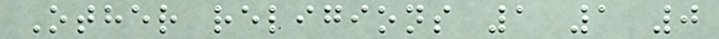Other religions 1 1 0
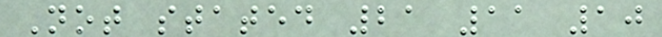Not stated 21 11 10
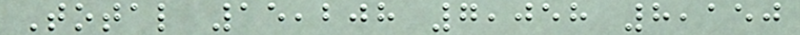Total 15,208 7,058 8,150
